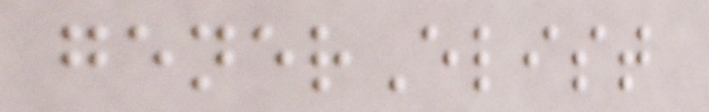generElist
